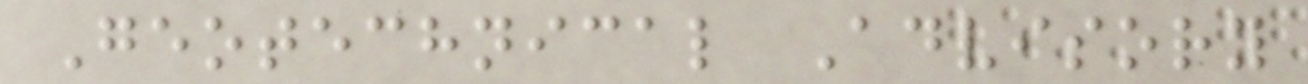Geotechnical Advisory
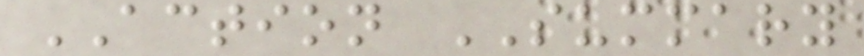ACTION SUMMARY
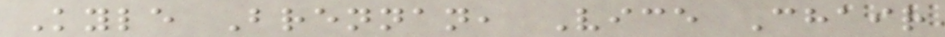Kyle Brennan, Vice Chair
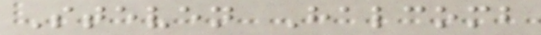Steven Halcomb
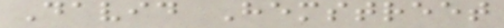David Hemstreet
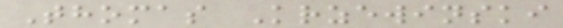Thomas Krzewinski
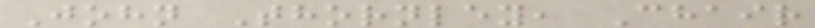John Thornley, Chair
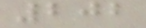202
